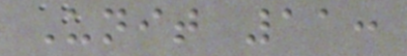Unit 11:
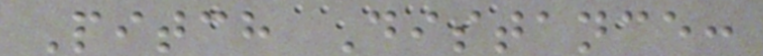Pitch Distance:
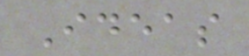Ideas
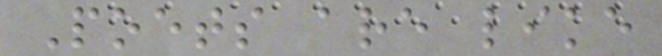Poets are like
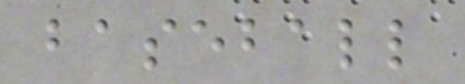baseball
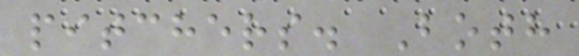pitchers. Both
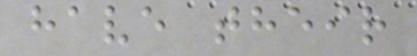have their
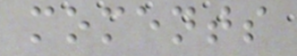moments
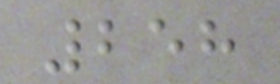258
